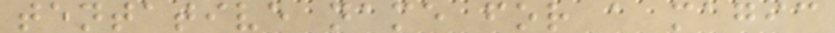tentative name for a magic
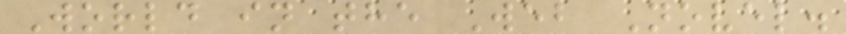World in the Web Novel.
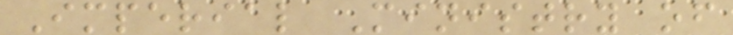Imperial Ministry of
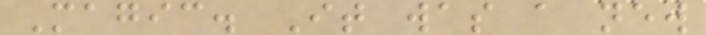Magic. It was a new
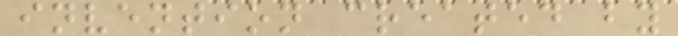invention created by
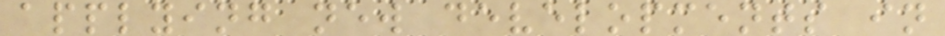applying new developments in
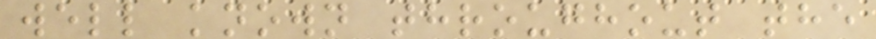well known throughout the
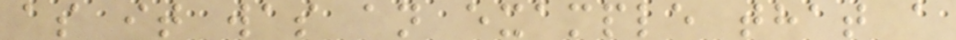as it was an example that a
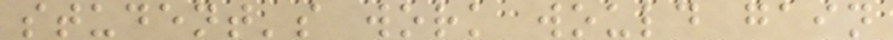student's work would gain
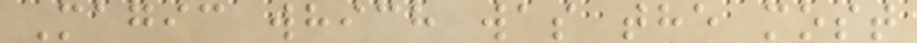Magic which was the most
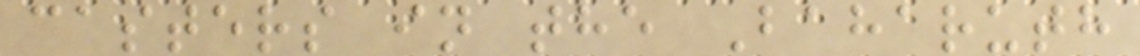casters in the Baharuth
